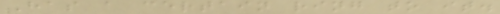Has a certain ring to it.
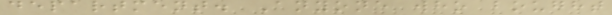department. Anyone who bought
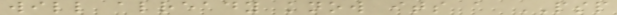will already know its a PSP
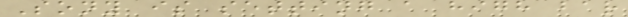Sony is setting a high bar
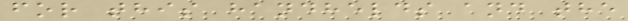for this handhelds and the
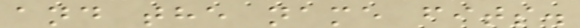and the name fits.
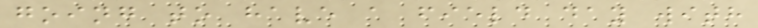going to have a field day with
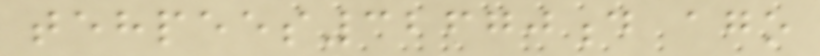tehpees32670d ago
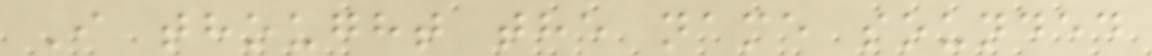I thought the name sounded
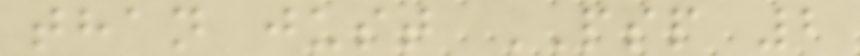than just PSP 2
